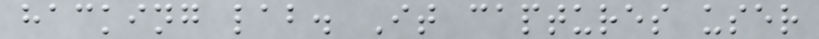hacking lab. It captures user
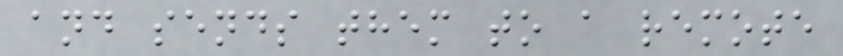and sends them to a remote
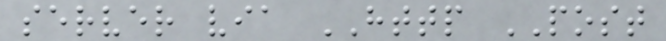server via HTTP POST
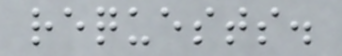requests.
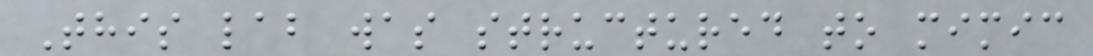This lab was structured to mimic
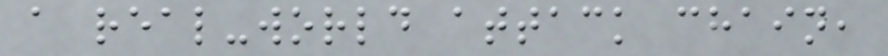a real-world attack chain,
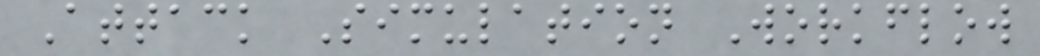Attack Simulation Workflow
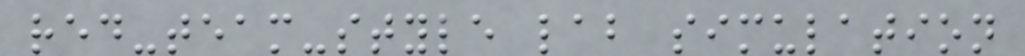red-team-style lab simulation
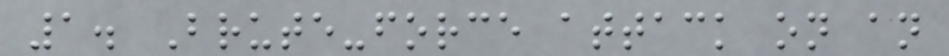1. Brute-force attack on an
